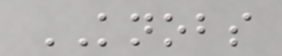KNOBS
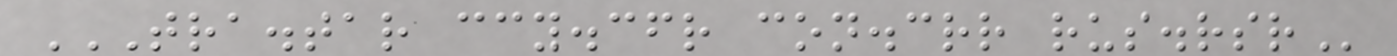TRA.TAR CCY.CFR CON.CRR RUS.RSR
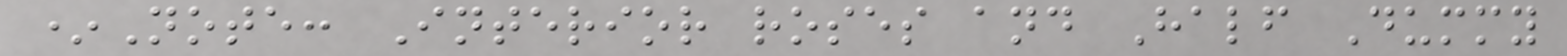*Note: Interior roses and Half Dummy
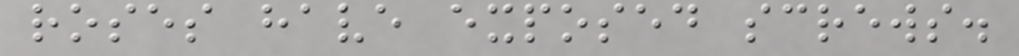roses have exposed screws.
